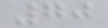70
